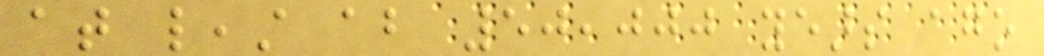at least about 50,000 years ago
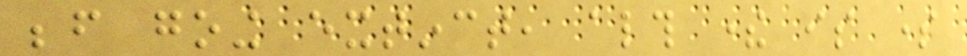before going extinct, although there is some
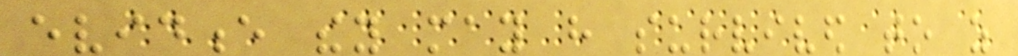evidence they may have survived to as
